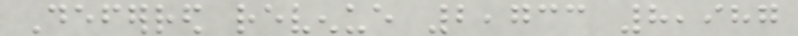Deferred revenue 2,733 8,987
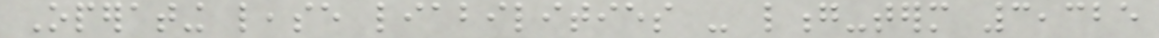Operating lease liabilities - long-term 3,325
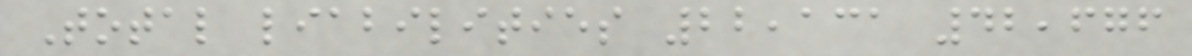Total liabilities 22,131 42,676
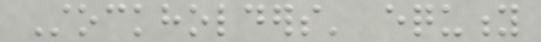Stockholders' equity
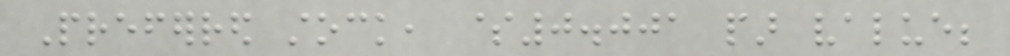Preferred stock, $0.001 par value;
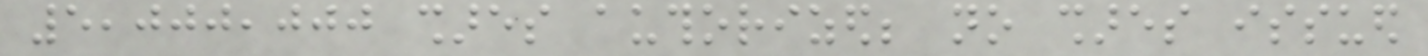5,000,000 shares authorized; no shares issued
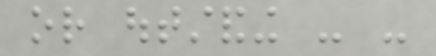or outstanding - -
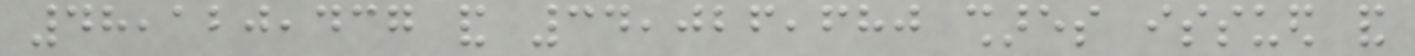48,120,437 and 34,026,680 shares issued and
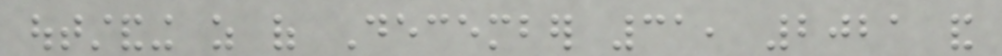outstanding as of December 31, 2021 and
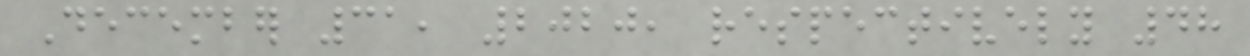December 31, 2020, respectively 48
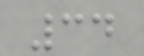34
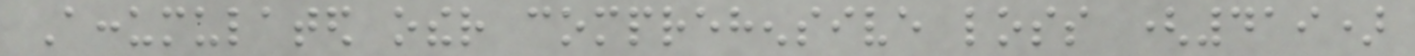Accumulated other comprehensive loss (419)
